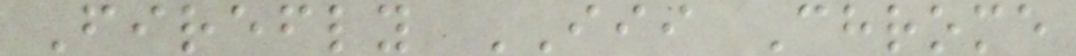Firefly III Chrome
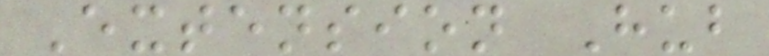Extension Hub
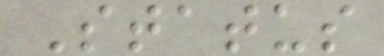Status
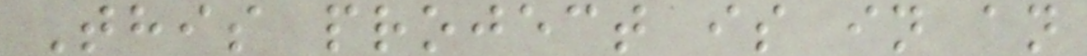This project is in an
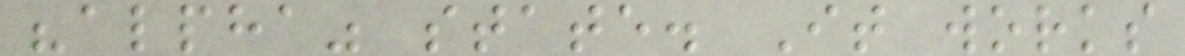"alpha" state. It works
